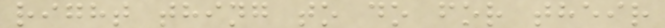right thing to do for their
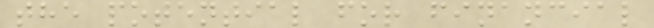the potential for financial
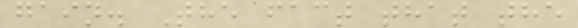gain. The fact that the
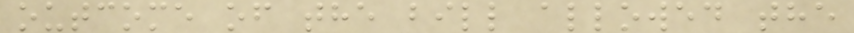outcome of the bill allowed the
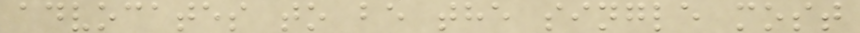advocates to be the single most
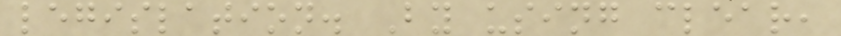legislation. By using clear,
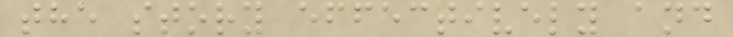the story effectively and
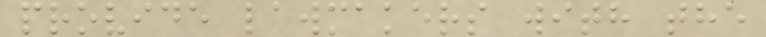provide lawmakers with the
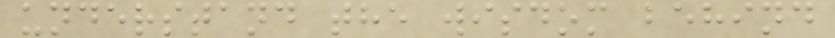understand the wisdom behind
